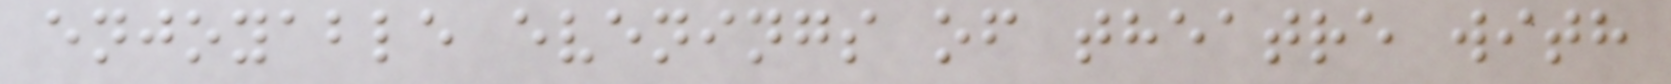enjoyable evenings of theatre with
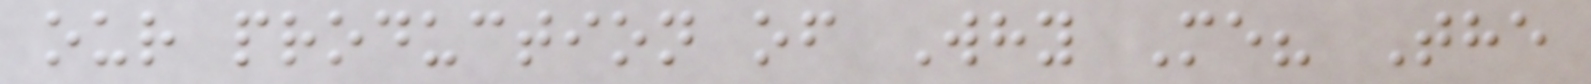our production of Why Me? The
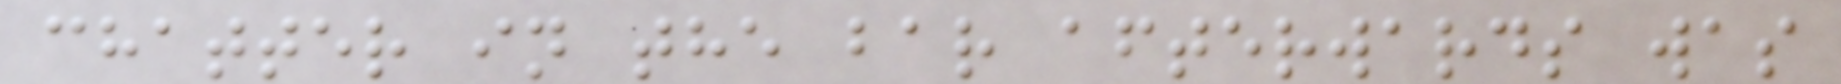chatter in the bar afterwards was
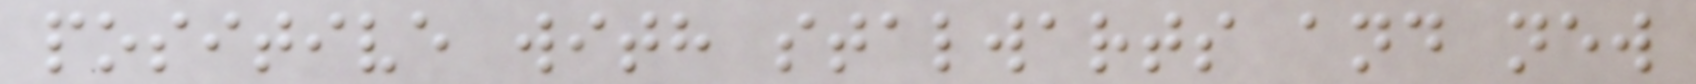positive with stalwarts and new
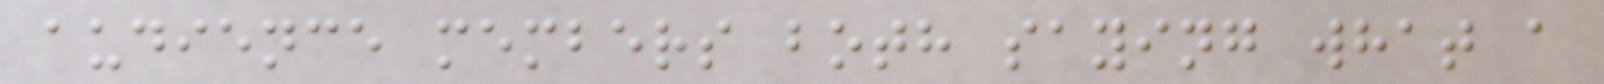audience members both saying what a
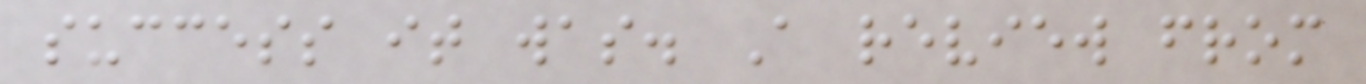success it was. A review from
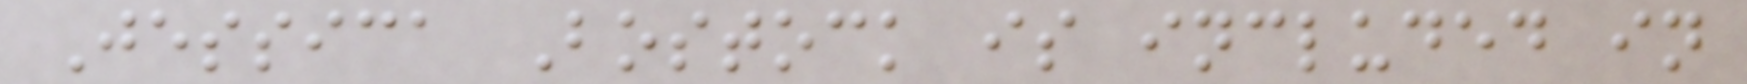Jessica Bostock is included in
